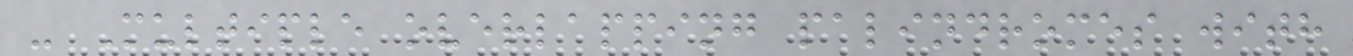- Multiple overlapping palindromes with
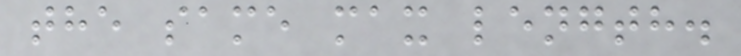the same max length.
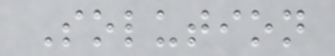Solution
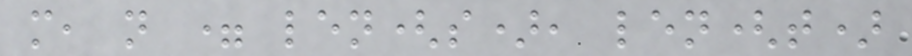m, n = len(s), len(t)
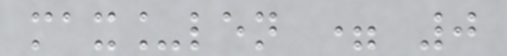max_len = 0
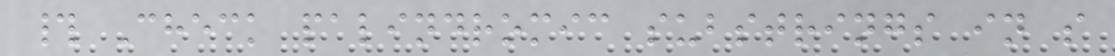# Check palindromic substrings in s
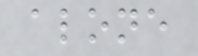alone
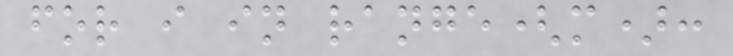for i in range(m):
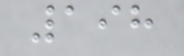198
